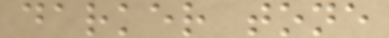darker tone
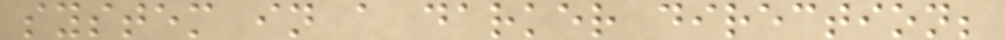system in a darker direction;
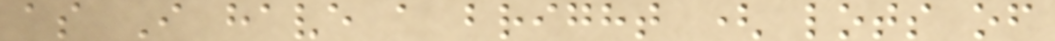as I have a bright ( lots of
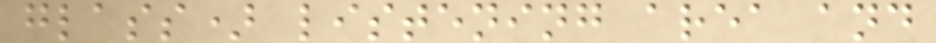glass) listening area and
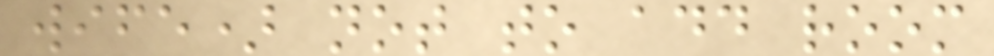wife) not to add room
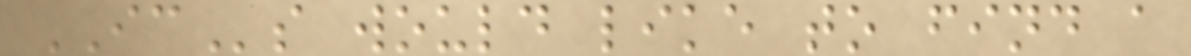ICs would like to find a
